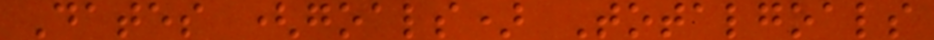Dates (goals) Totalgoals
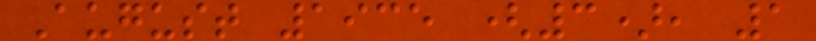August 1935 (3), 1
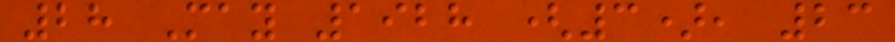28 May 1928 (3), 23
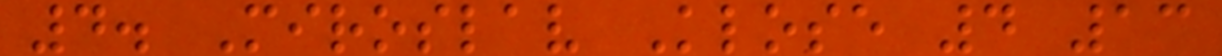4. Miroslav Klose 4 13
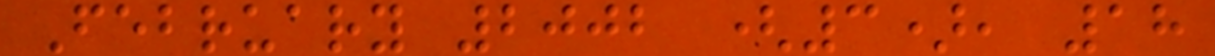February 2002 (3), 18
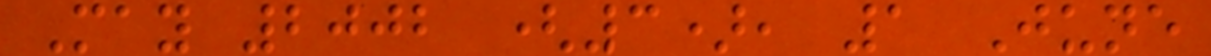May 2002 (3), 1 June
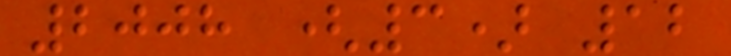2008 (3) 12
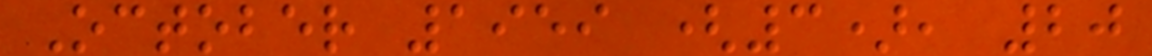October 1959 (3), 20
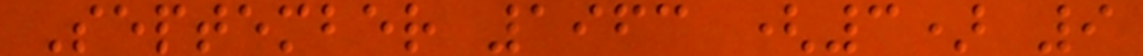September 1963 (3) 9
